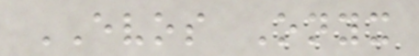EVOS Onyx
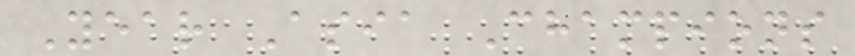Year Asia Champions
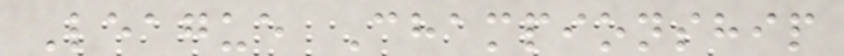League Championship
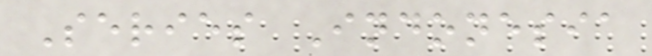Series Indonesia
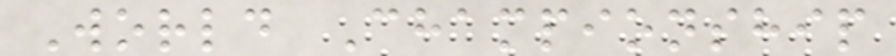World Championship
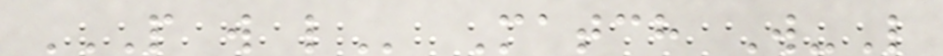P W L Match W-L
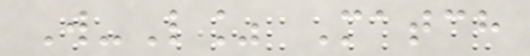W-L% Match
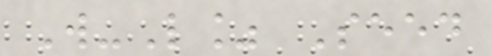W-L% Seed
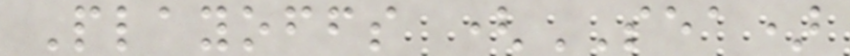Playoffs (SEA)
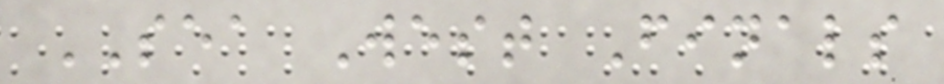SEA West Finals
